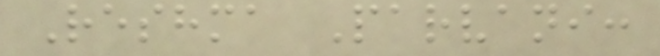Reshma Parvani:
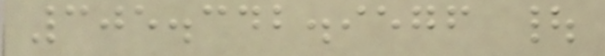305.342.9576 |
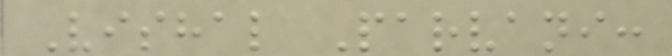Vishal Parvani:
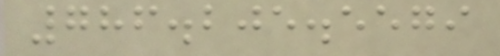786.205.5579
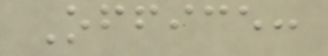Office:
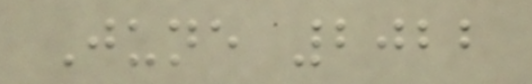June 2022
